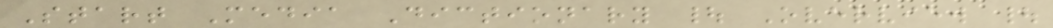Start Media Dictionary | Overview |
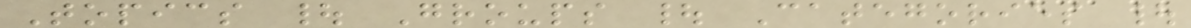Topics | Groups | Categories |
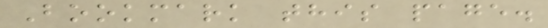Bookmark this page.
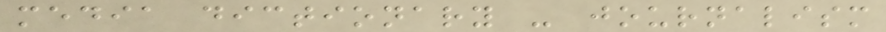media dictionary - journalism
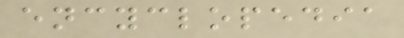encyclopedia
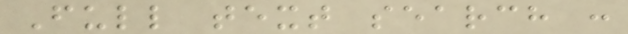Full text search :
